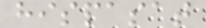hispasat
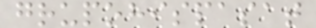grupohispasat
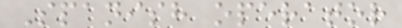Spanish operator
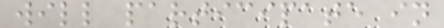will participate in
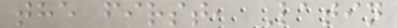the first, Latin
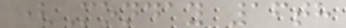(Monday 16th
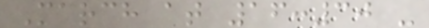March at 16:30 -
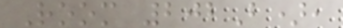Room 202B),
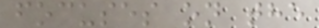focuses on the
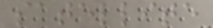satellite
